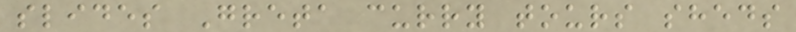slides Greta curry tours sheds
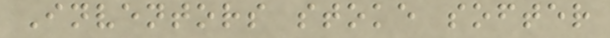Inventors stoke softer
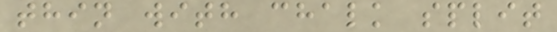thin with chalk split
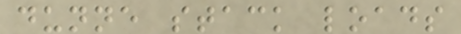dunne stack loads
